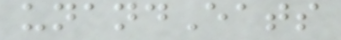unandEats
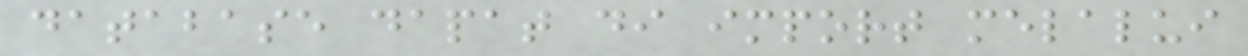database dapat di import melalui
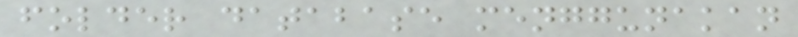folder database menggunakan
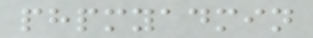phpmyadmin
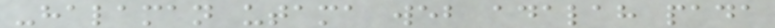-halaman utama web adalah pada
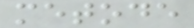metode
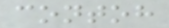contoh
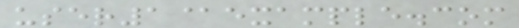user1@example.com
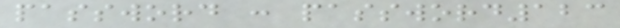password : password123
